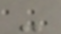-
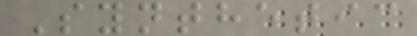Synthetic
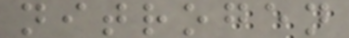nitrogen
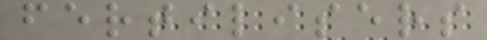fertilisers
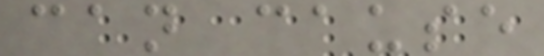can cause
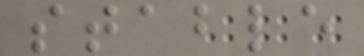stable
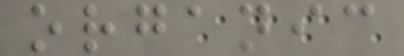organic
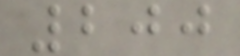200
